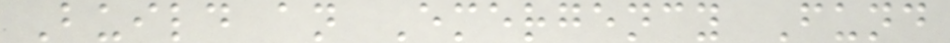Build an Emergency Fund
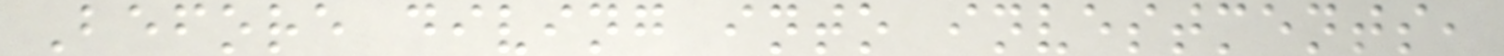Before diving into investments,
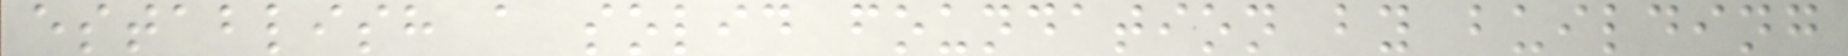establish a solid foundation by building
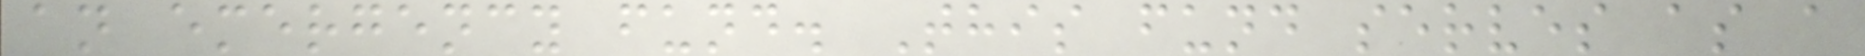an emergency fund. This fund serves as a
